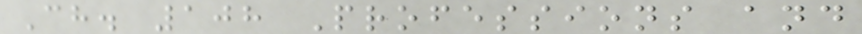Ch. 108 Professions and
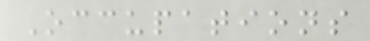Occupations
